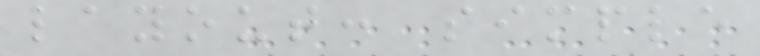layout: simple
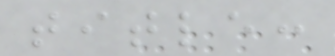title:
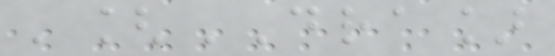'[DRA]
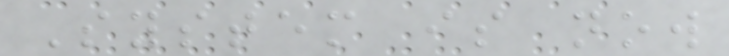System is now
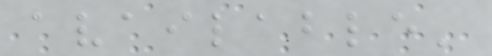available'
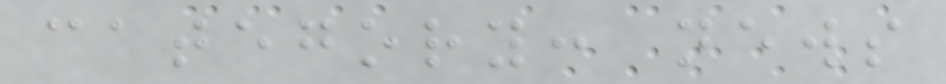category: news
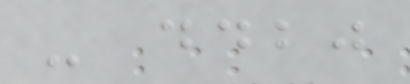- ddbj
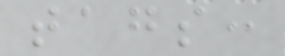tags:
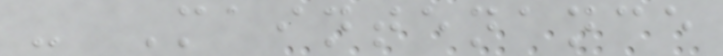- Maintenance
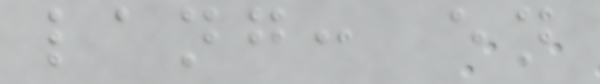lang: en
